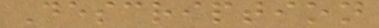Description
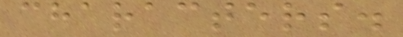characters.
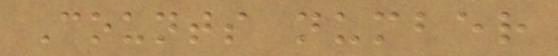Counts number
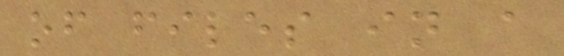of files in a
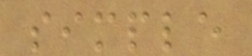simple
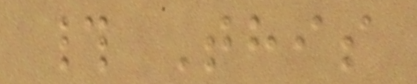# This
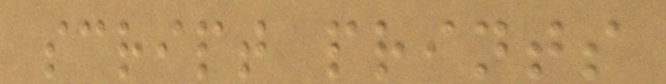script prints
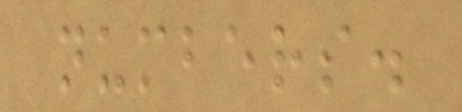numbers.
